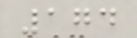174
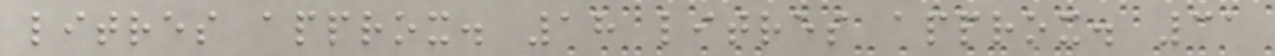litres approx. 18 litres approx. 31
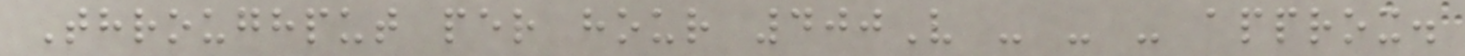Throughput per hour 400V - - - approx.
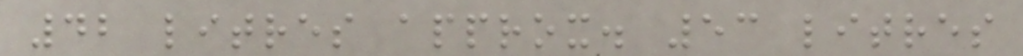42 litres approx. 53 litres
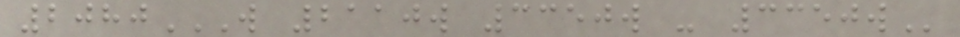2080W 2110W 3350W - 3350W
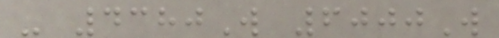- 4380W 6000W
